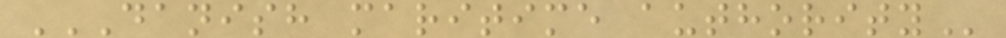DANISH MARITIME AUTHORITY
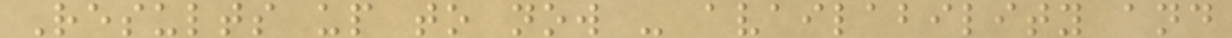Results up to now - availability and
